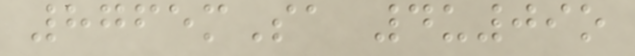8765mSa 4u09o
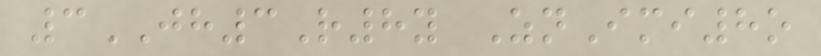3JH3R8y ZnImi8o
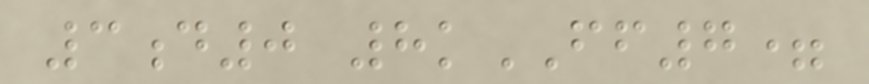3d0 8kFF7=
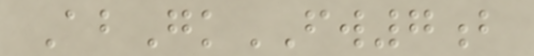AbGkFW7b
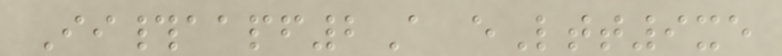Ii#aapf2A eLtt9xe
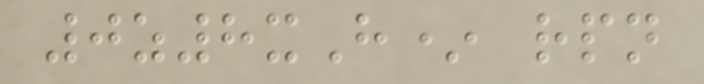0z8xH* rpn
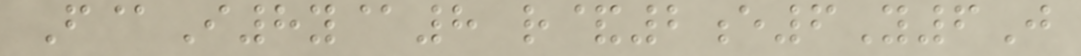F@I8y@8 r&2e6Y6J
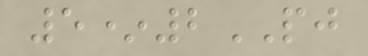5*2PJ
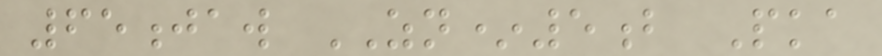65jaw ZN*5b Pka
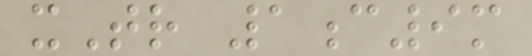xTr 1c9m
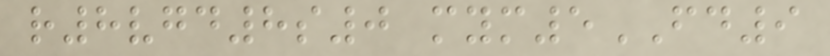r8vgd8s0 mym5FD9
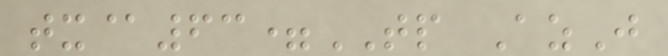tx@63=TP AzJ
